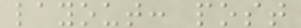layout: post
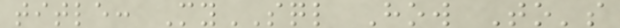title: MySQL How To's
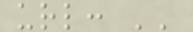url: ''
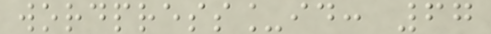wordpress_id: 67
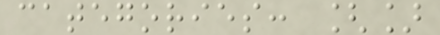categories: []
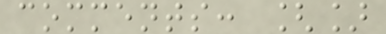comments: []
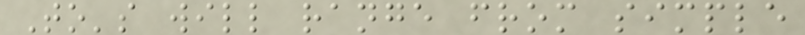To's will range from simple
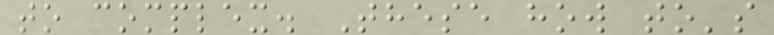to complex. These how to's
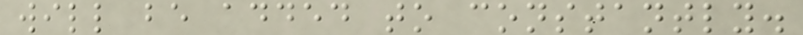will be added to constantly.
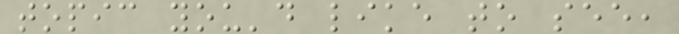topic you'd like to see,
